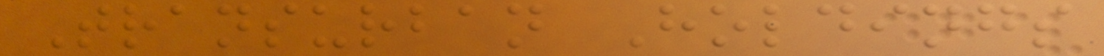Transurban Holdings
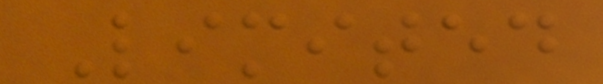Limited
